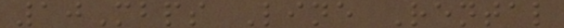10Mbps Line Rental
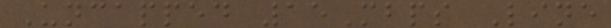Uncapped 15Mbps Line
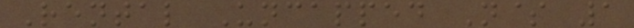Rental Uncapped N$ 1
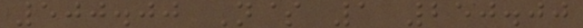500.00 N$ 1 250.00
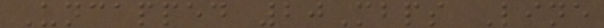Uncapped 20Mbps Line
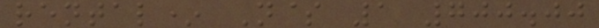rental* N$ 1 700.00
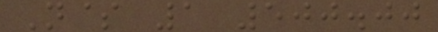N$ 1 500.00
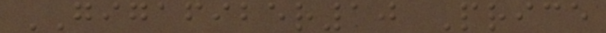GIGAFIBER10 Price
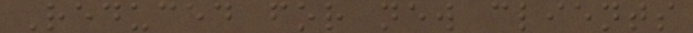Reduced for new clients
